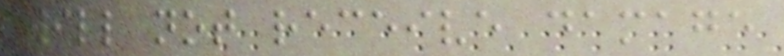will not receive damage
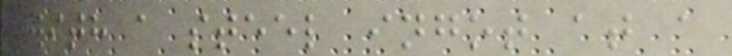with a steel ingot at a
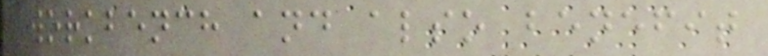workbench and also benefit
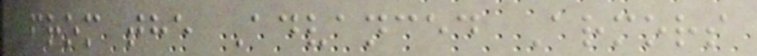from the Advanced Armors
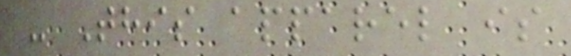- This apparel is
